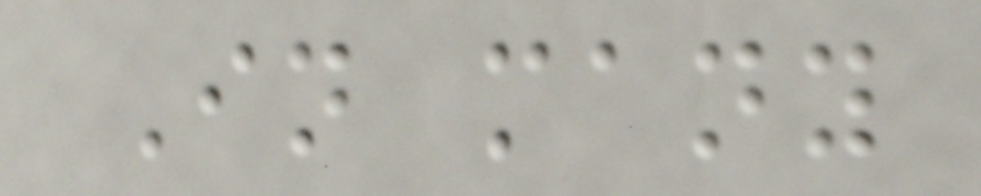In many
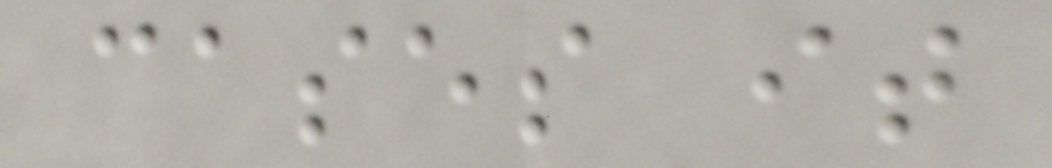cases it
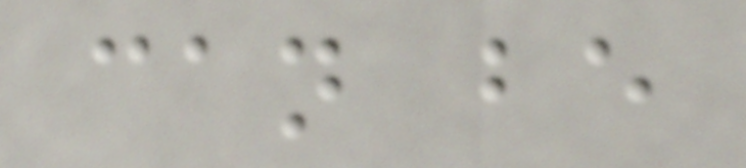can be
